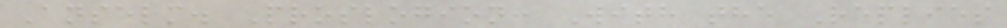Anselm. Proslogion: With the Replies
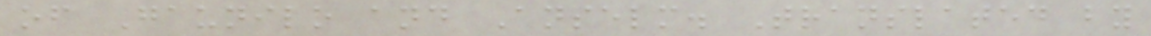of Gaunilo and Anselm. Translated by
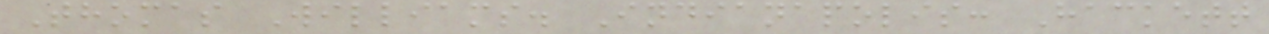Thomas Williams. Indianapolis: Hackett
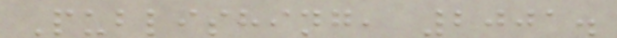Publishing, 2001.
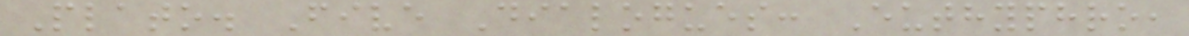Plato. Five Dialogues: Euthyphro,
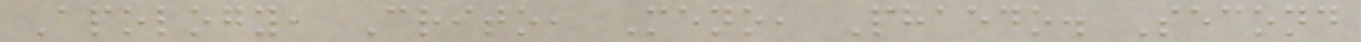Apology, Crito, Meno, Phaedo. Second
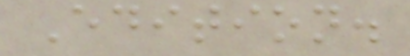Edition.
